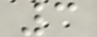3
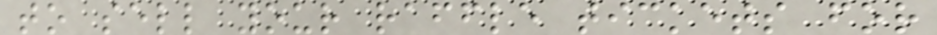to sell your raffle tickets for
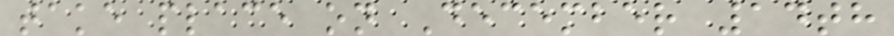take place on December 14th
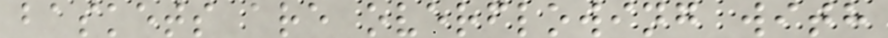baskets are overflowing with
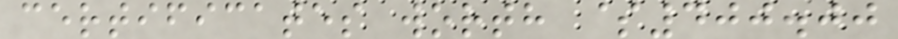certificates worth $400.00
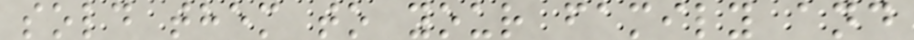sold them to your family and
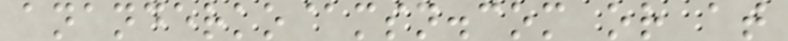ananderko@msn.com or at
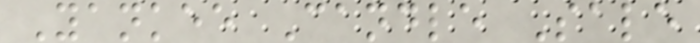Yankee Candle Sale
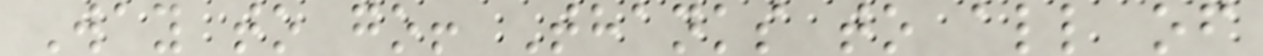Way to go! Thanks to all of
